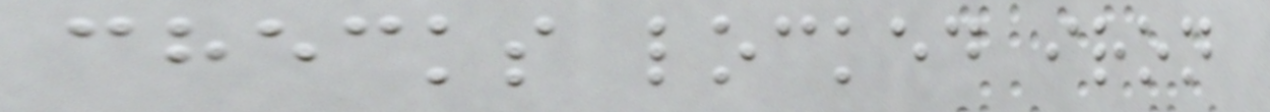checks locked iron
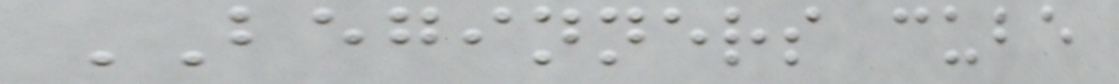BEGINNERS cube
